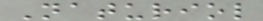Naturiol
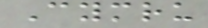Cymru
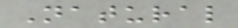Natural
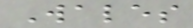Wales
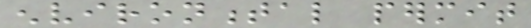environmental permit
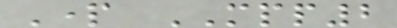Part MPP2
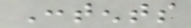Contents
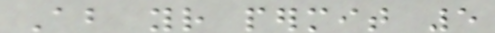About your permit 5
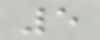5
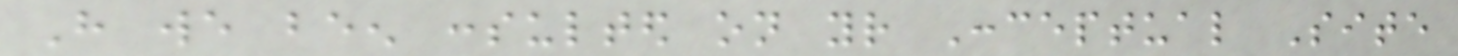Have we been consulted on your Conceptual Site
